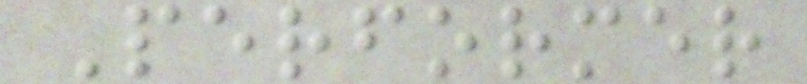Performer
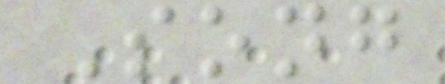Song
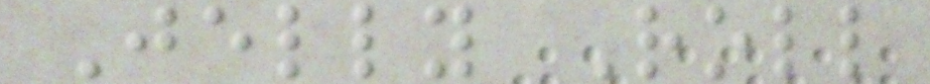Jelly Roll
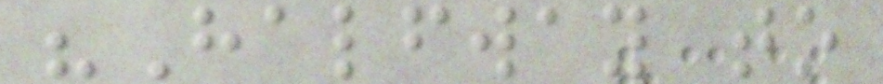"Halfway to
